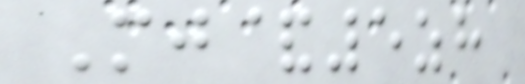Mj&5zh
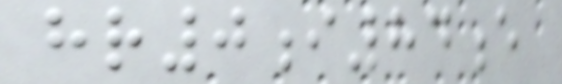hr0i84e
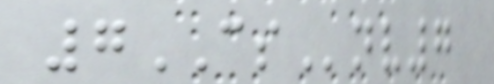7CSnv7
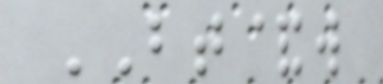BT&w
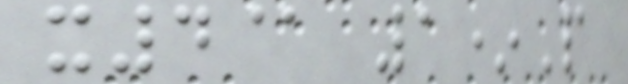x4@ 1*P
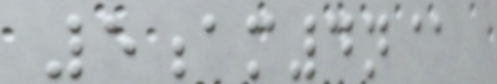5am4n@
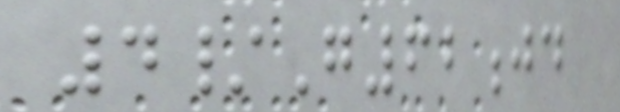4/G62jd
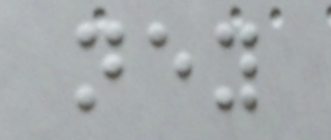ney
